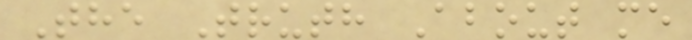The Truth About me
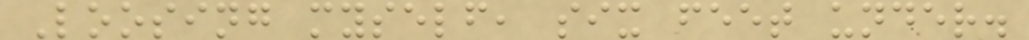Loosing myself, six feet under.
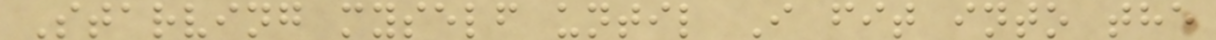Starving myself until I fit into the
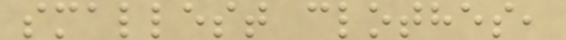smallest clothes,
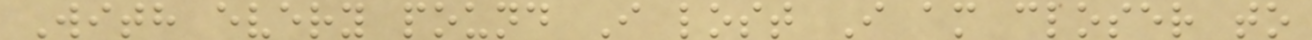With every pound I lost I am closer to
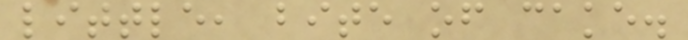little, bite of cake.
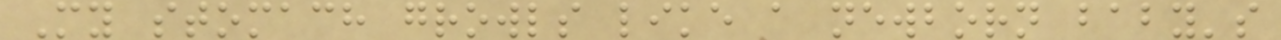My stomach growls like a newborn baby's
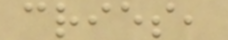cries,
